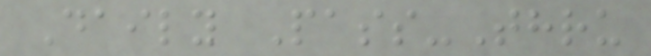Daily Pass-Thru
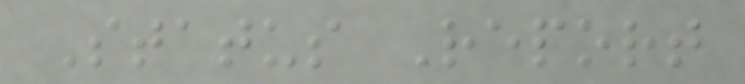Status Report
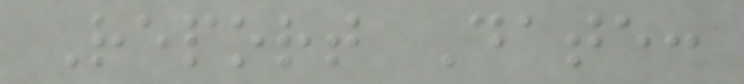Report Date:
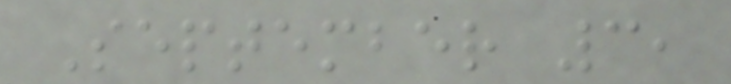September 3,
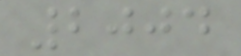2004
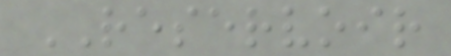RESERVOIR
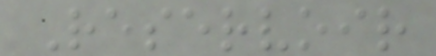Reservoir
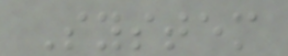System
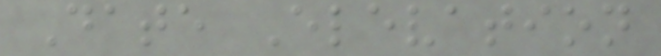Date Elevation
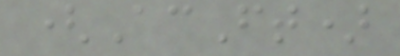(AcFt)
